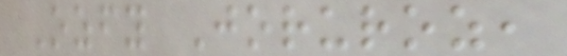Ozfy Joruroz,
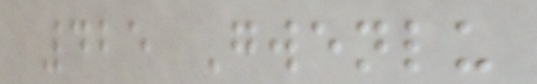425 Gwenlu
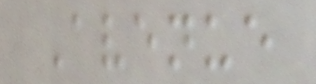Avenue
